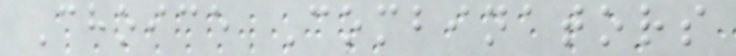Choice Combinators
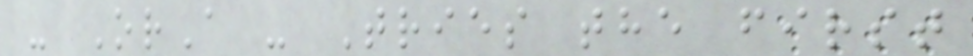- OrA - Tries the first
